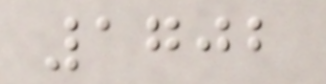1702
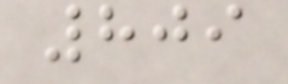809
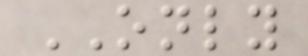ONLY
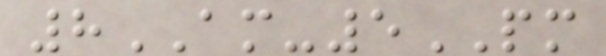8AM-5PM
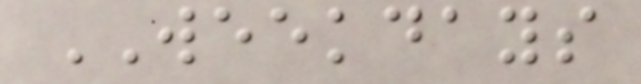WEEKDAYS
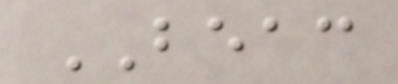BEAC
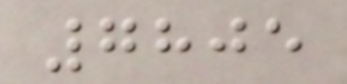7805
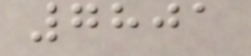7801
